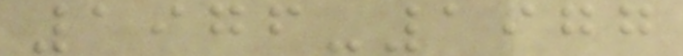1976-1977
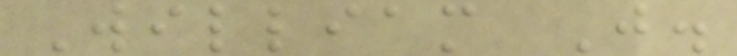William J.
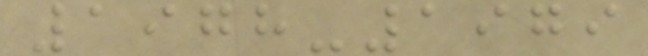1978-1979
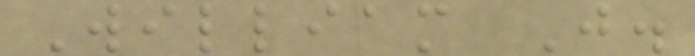William J.
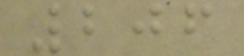206
